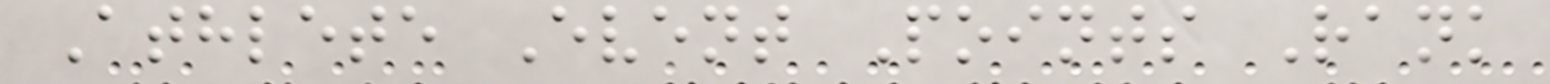Athlete Event Points Rank
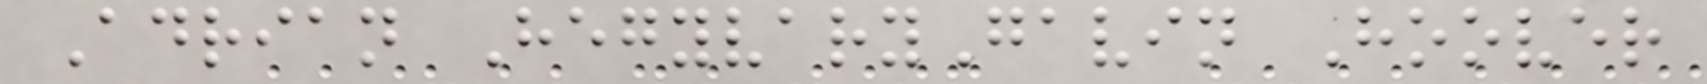Adrian HegyvaryGavin Hoover
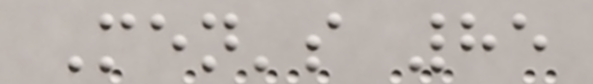Men's 85
